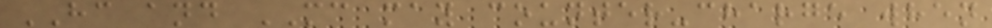HC and MC may counter-charge when
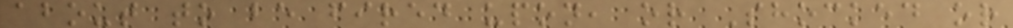about to be fired upon, or Shocked or
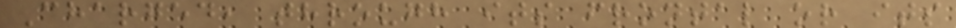Charged, through its frontal or its
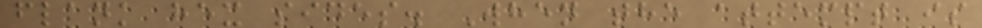flank hex sides. When the attempt is
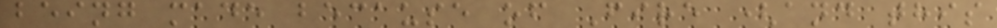being made because of Fire (and this
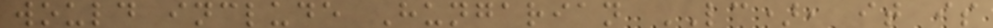would include Hungarian LC), it is
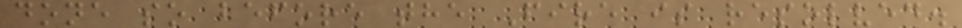done so before the Fire is resolved.
